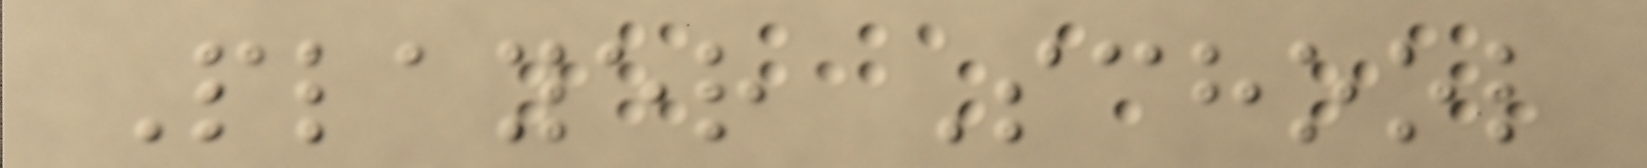Player School
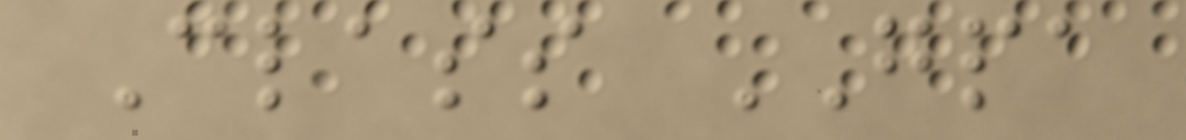Class GPA
